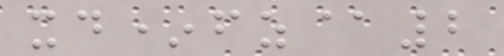xd*fz@2
